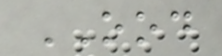OOD
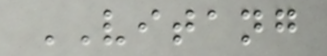VITANG
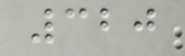320
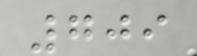709
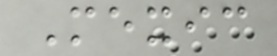Mexic
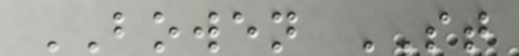BOWEN ST
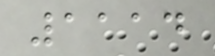1114
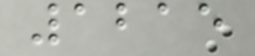1215
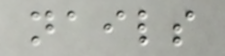nails
